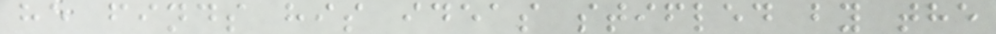he finds his ideas stifled by the
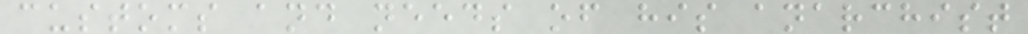customs and needs of his anarchist
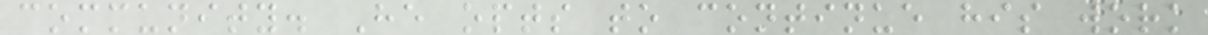community. He opts to continue his work
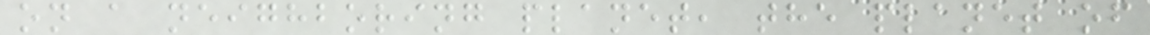on a neighboring planet, the planet of
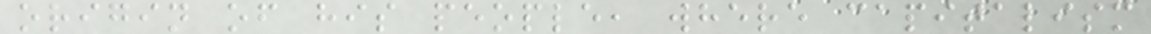origin of his people, where capitalism
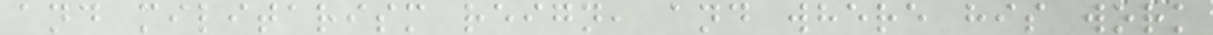and militarism reign, and where his work
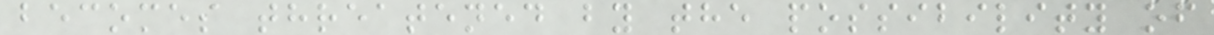becomes threatened by the possibility of
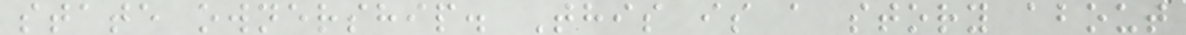state ownership. This is a story about
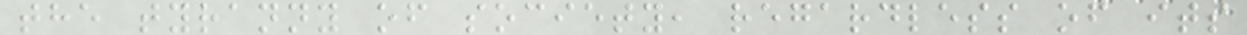the tyranny of society, regardless of its
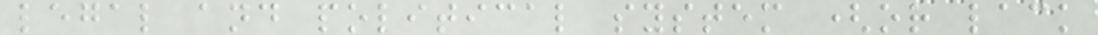legal and political system (or lack
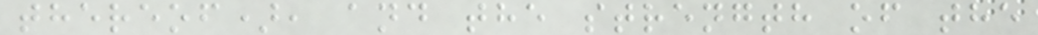thereof), and the strength of the
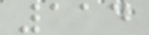114
